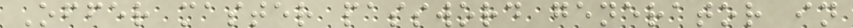Offer master password generator in
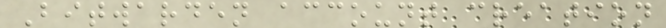Bitwarden account creation
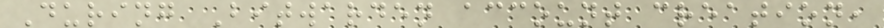During Bitwarden account creation,
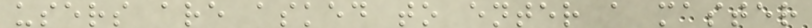users are asked to enter a master
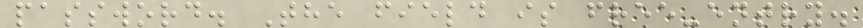password. The field is free-entry.
